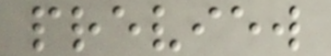preview
